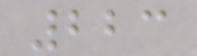223
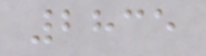2835
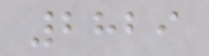2829
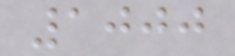1000
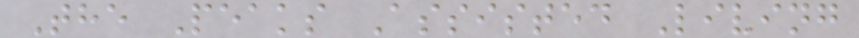The Peaks Assisted Living
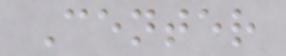Center
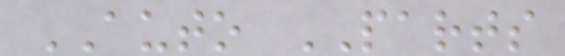AUTO PARTS
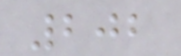202
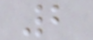2
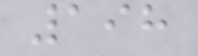198
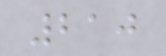210
